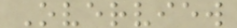Overview
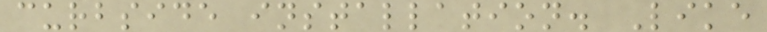curbside installation. Like
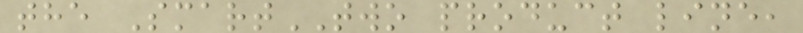the SmartTWO product line,
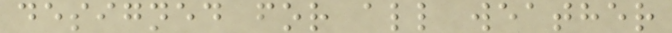designed for all weather
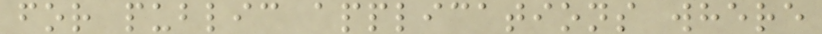for public applications where
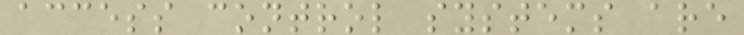access control systems are
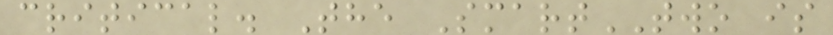critical. The SmartTWO is
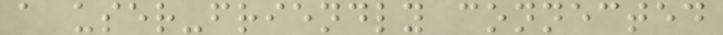a user-friendly connected
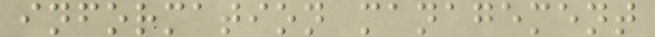information management
